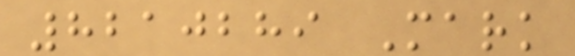8210289 Mark
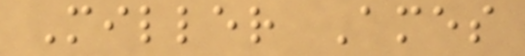Miller Ames
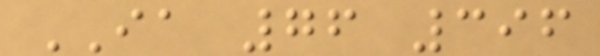IA 76 396
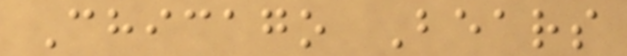Chicago Bears
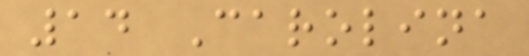14 Carolina
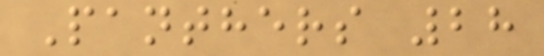Panthers 28
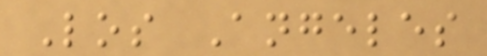Los Angeles
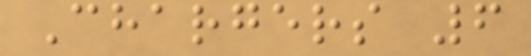Chargers 6
